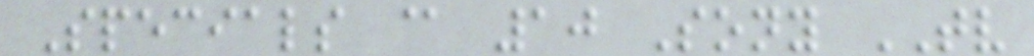Specials @ 10 Sony TV
